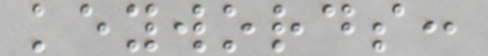keywords:
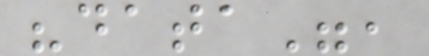"data",
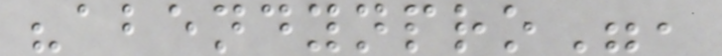"abendynpro",
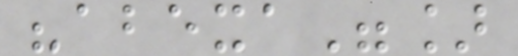"abexa"]
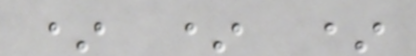* * *
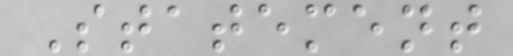Statement
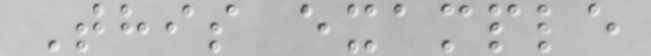This example
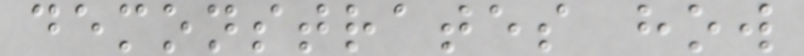demonstrates how
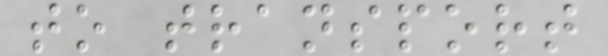to transport
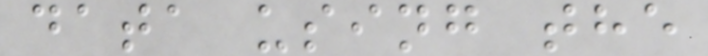data using the
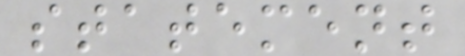statement
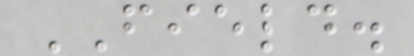FIELD.
